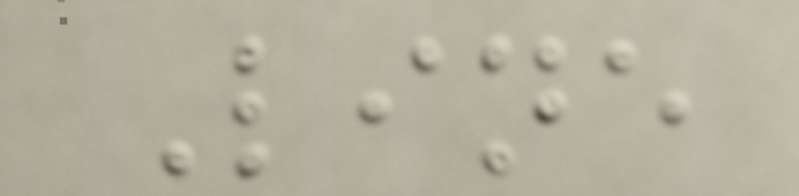Line
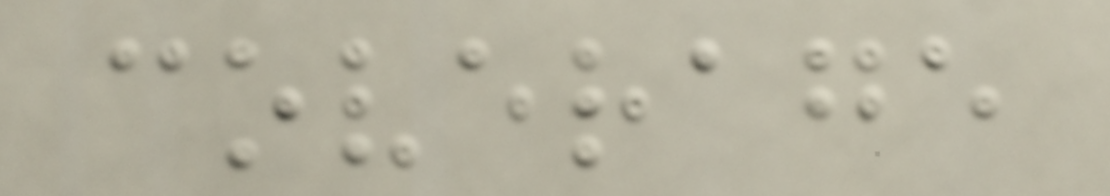coverage
